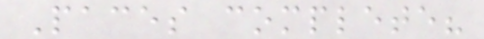Paces complete?
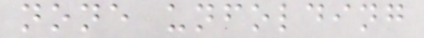none unfolding
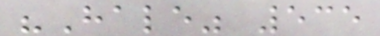"Hale" 535
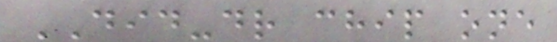DID-dr chip one
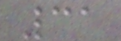31
